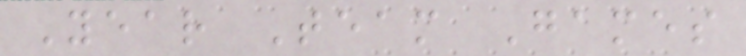Year Team Games
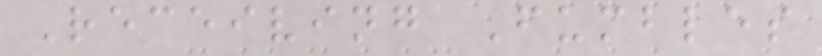Receiving Fumbles
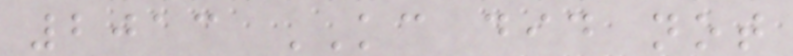2013 KC did not
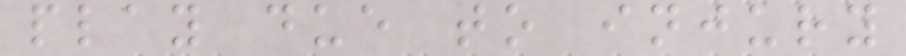play due to injury
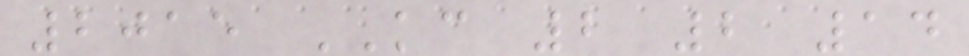2015 KC 2 2 14
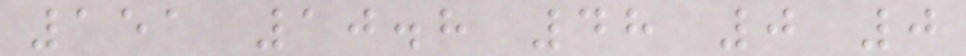151 10.8 48 0 0
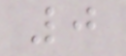0
